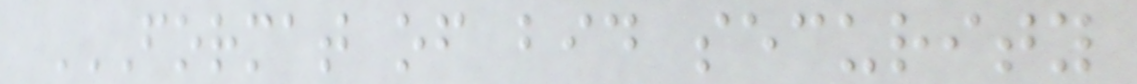FORMAT OF BID SECURITY
